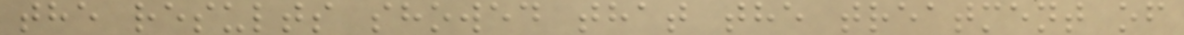the results showed that the treatment of
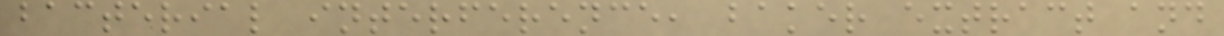bacterial interference, baker extract and
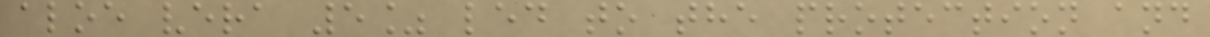aloe vera 5% led to the protection and
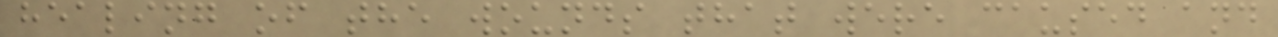healing of the wounds that were caused and
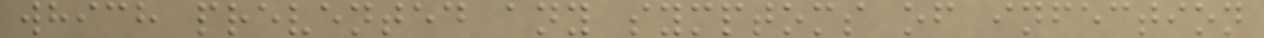which prevented any symptoms of infection
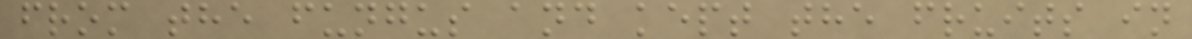from the fungus and kept the fruits in
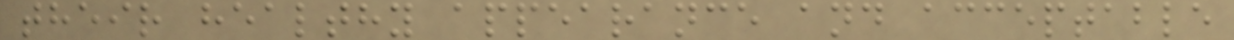their healthy appearance and acceptable
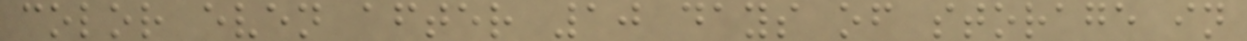color even after 10 days of storage in
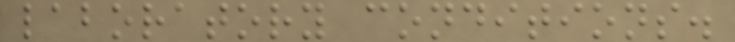laboratory conditions.
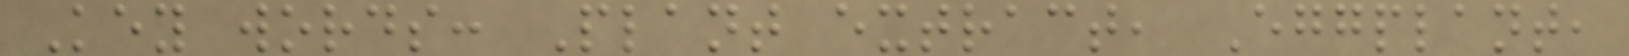Key words: Plant extract, Eggplant,
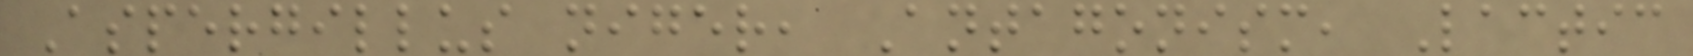Aspergillus niger, Antagonism, Lactic
